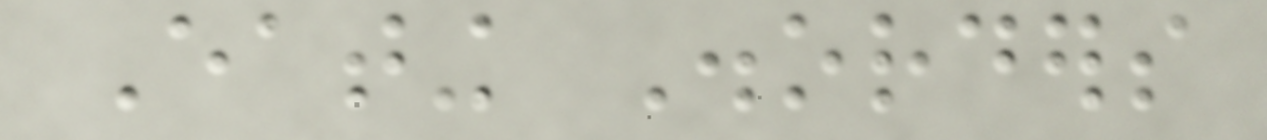Eating Disorders
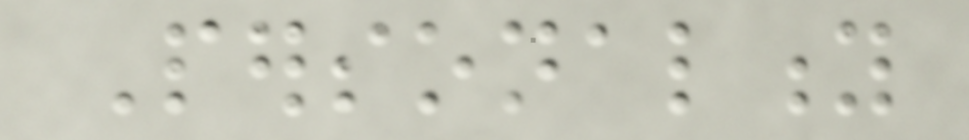Personality
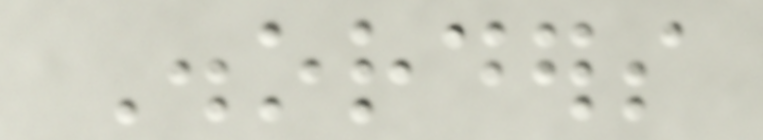Disorders
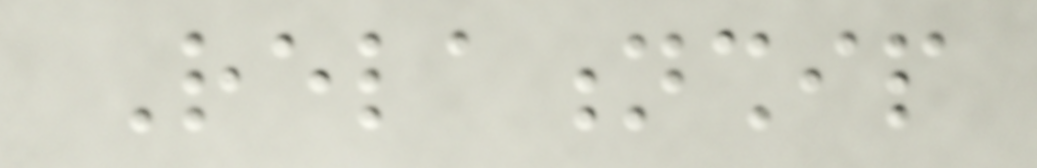Relationship
